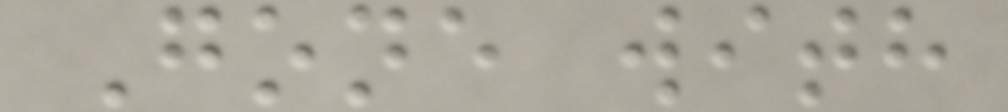Gone with
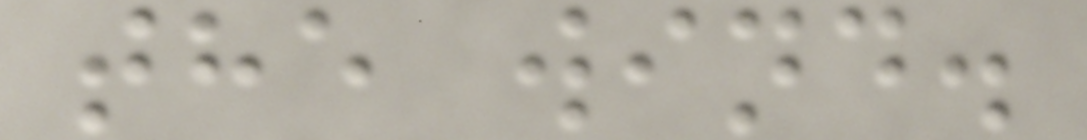the wind.
